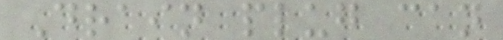Drain plug can
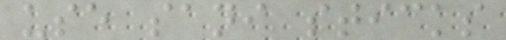use sani sticks
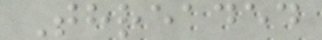Threaded
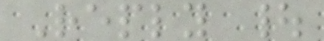Reply |
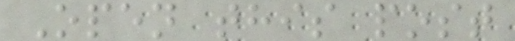Open this post
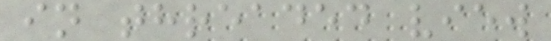in threaded view
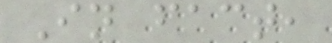In fact,
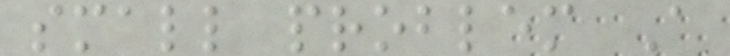small problem A
